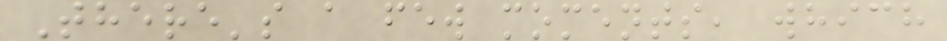There's a few moments, which
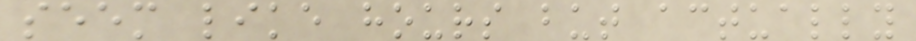seem like hours but actually
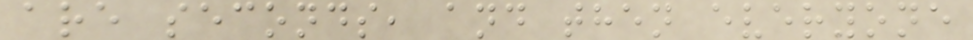are seconds, and then everyone
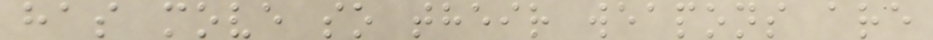has move so their weapons are
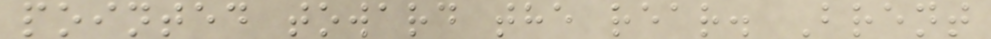pointed toward the rear. Brent
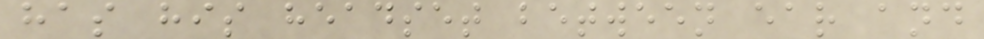has his headset between ear and
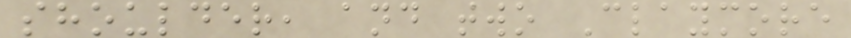shoulder, and two Claymore
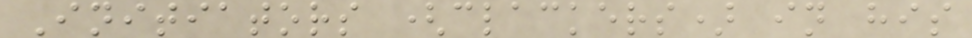Initiators (clackers) in his
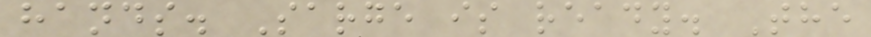hands. Sarge is ready. The
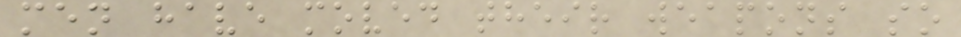men have moved their weapons so
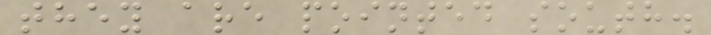they are pointed south.
